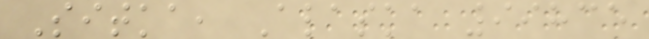Sitka, Alaska 99835
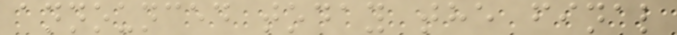announced today the final
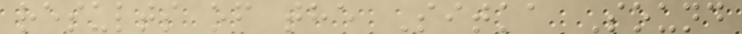results of the Sitka Sound
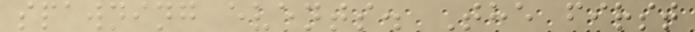spawning events. The first
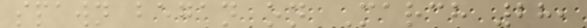spawn began on March 28,
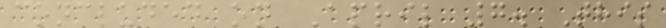concluded on April 7. This
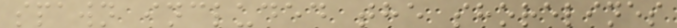spawn included the shorelines
